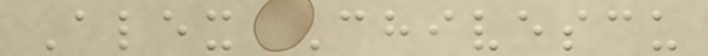Alex Chivescu
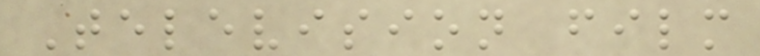Television film
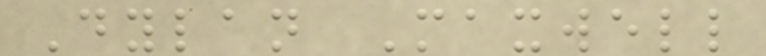Dylan Maxwell
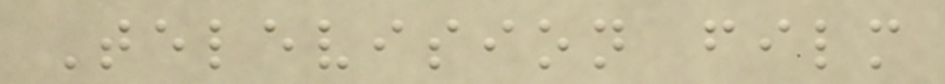Television film
